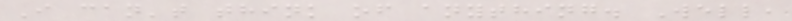I can't think of anything. Well,
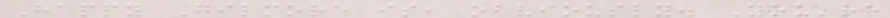Happy Gilmore is, obviously. You're
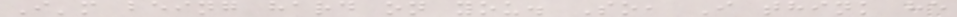I'm being hard on you. So, I think he
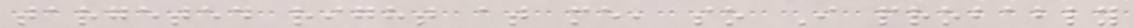targeted right at me, so I probably
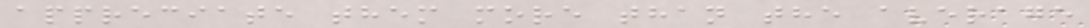appreciate them more than the average
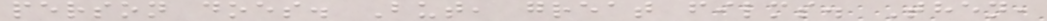person does. But, great films. Then,
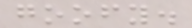goofy.
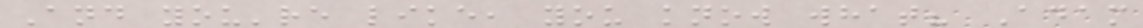And you're like, you know what? Adam
